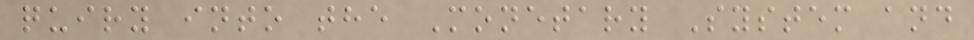quiry into the Monetary System and
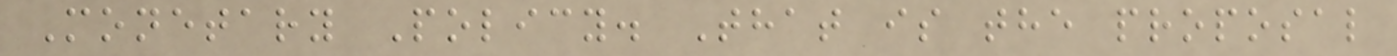Monetary Policy. That is the proposal
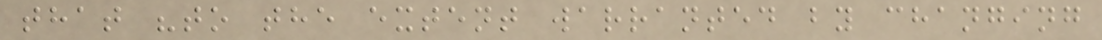that "to the extent warranted by changing
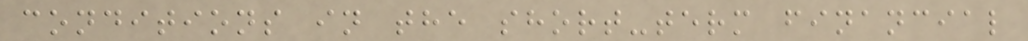conditions in the short-term financial
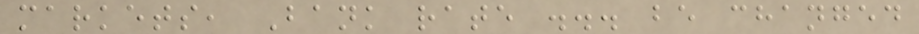markets, Bank rate ... be changed
